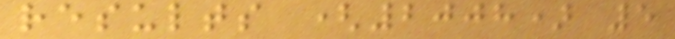results (2008) 5
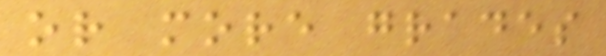or more grades
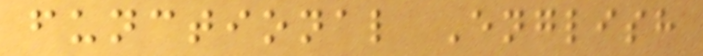functional English
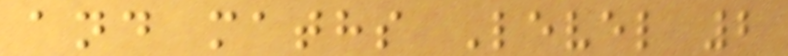and maths Level 2
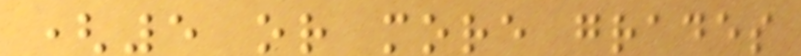(5 or more grades
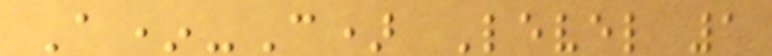A*-C) Level 1
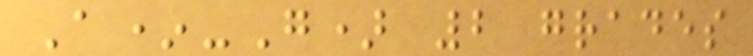A*-G) 2 grades
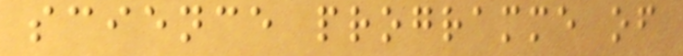science programme of
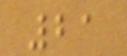21
